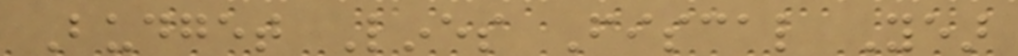Budget Lines Fiscal Year
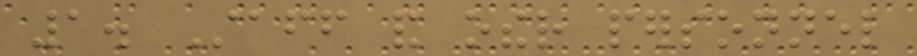1. Staff and other personnel
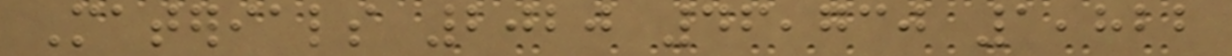Materials 2020 46,730 1,822
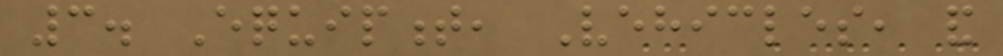3. Equipment, Vehicles, and
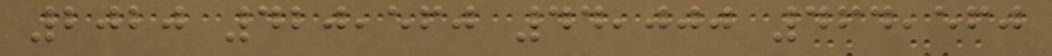2020 420,560 44,000 464,560
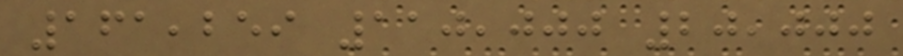161,259 110,000 20,000
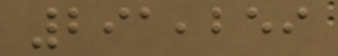291,259
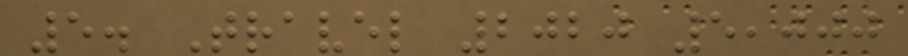5. Travel 2020 5,000
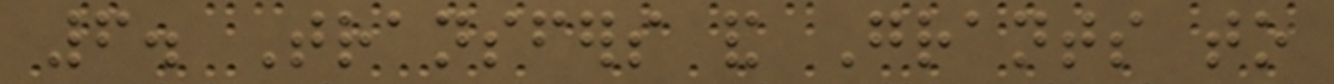6. Transfers and Grants to
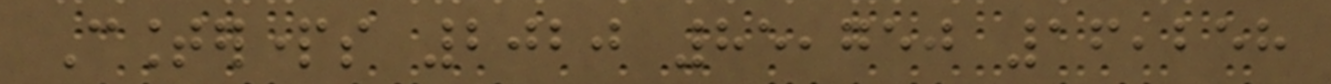Counterparts 2020 85,750 16,258
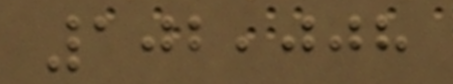102,008
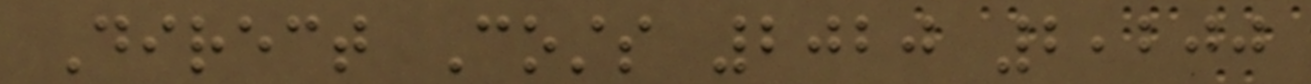Direct Costs 2020 2,200
